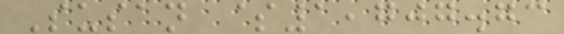Susan $1,707.73
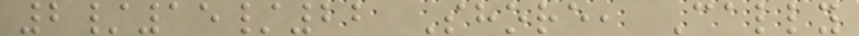2/15/22 Shore, Cally
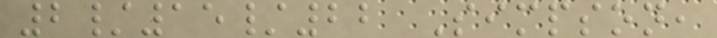2/15/22 Simpson,
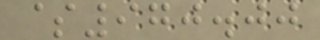$970.00
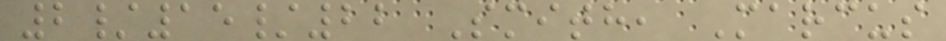2/15/22 Smith, Marcus
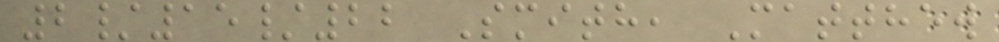2/15/22 Smith, Matthew
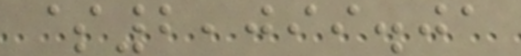$2,099.01
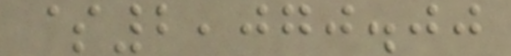$2,070.00
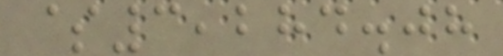$3,284.08
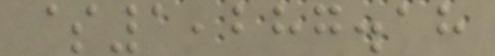$1,287.18
